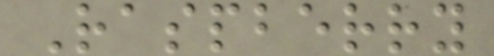Raspberry
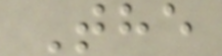The
